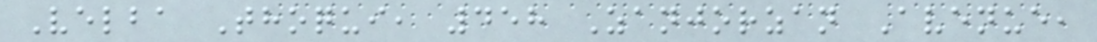Velba Thoqui, 458 Zanjorzan Avenue,
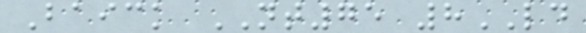Baick NT75 8LD
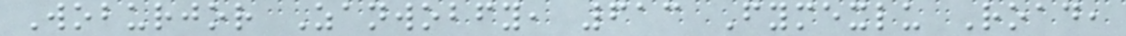Woburjor Zanwobfy, 613 Fymexlu Road,
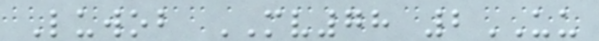Luwob MV78 2UU
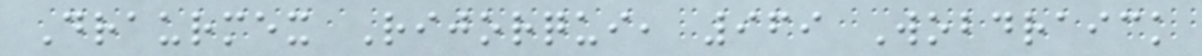Draurmex Rijorqui, 969 Wobdraick
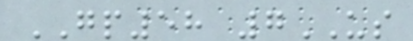GP58 7US
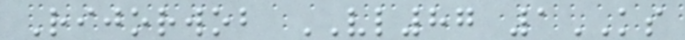Rijorwob VL87 1KS
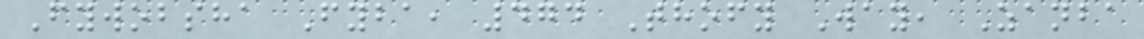Fywobsha Fyba, 474 Thofy Way, Zanba
